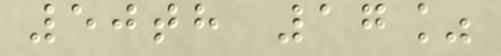50th 17%
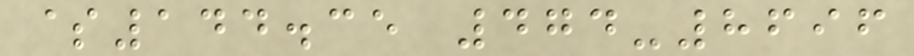$144.35 474-8696
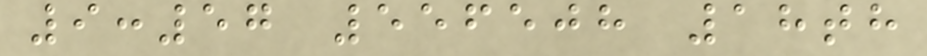9:57 556508 18th
